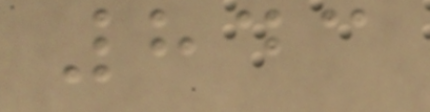843
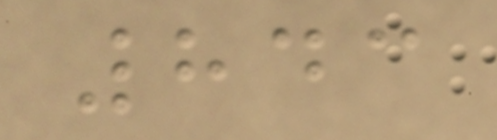843
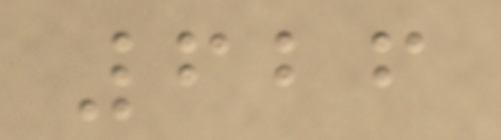626
